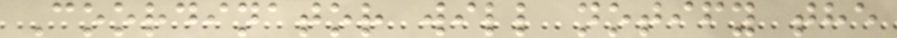Coordinator will notify the
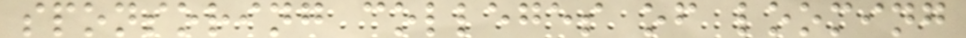sponsoring colleges of looming
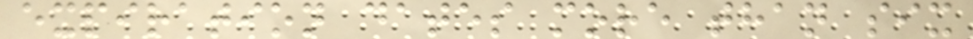expiration dates more than six
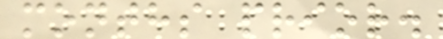months prior.
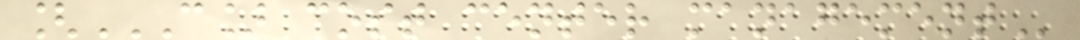[C] COST CENTER MANAGEMENT
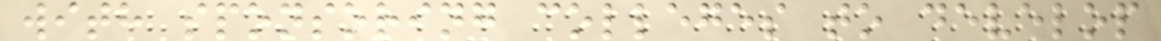with sponsoring colleges to develop
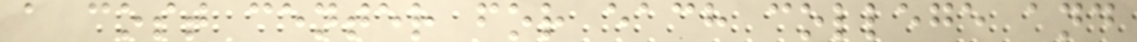a cost center for each college and
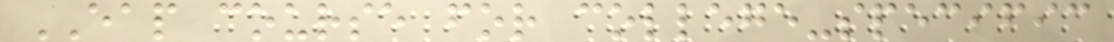EAP course for college-specific
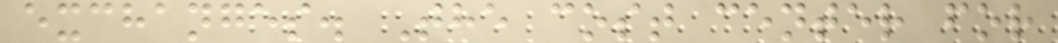exchanges. The cost center for
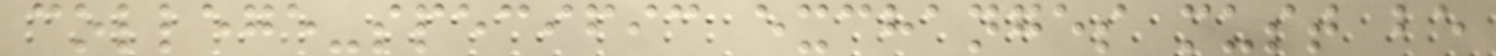college-specific exchanges must be
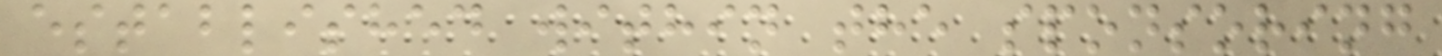established within the sponsoring
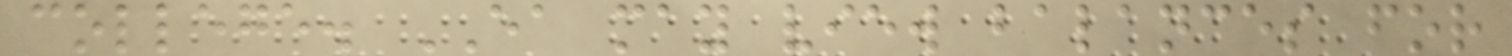college. EA may view balances for
